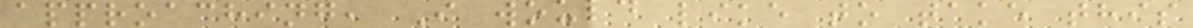approaching, I would like to take this
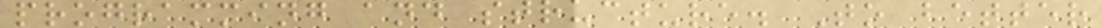programming and structure. To better
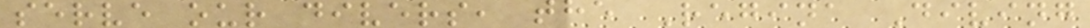serve our divers, the Regina Diving
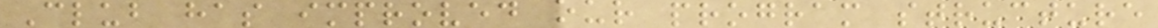Club has improved our program structure
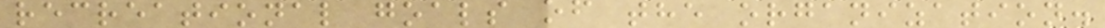recreational goals of the organization.
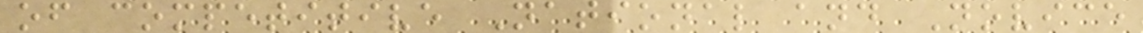of competitive National and Novice
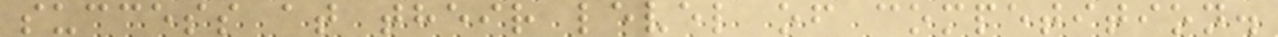success at their level of competition.
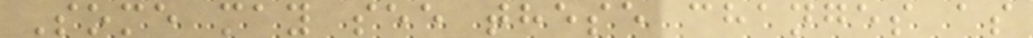Some may see these changes as
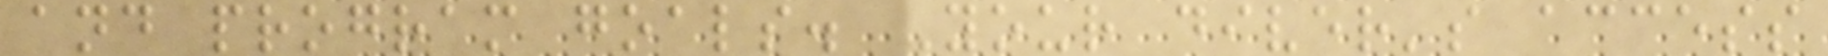and program goals. Your diver's access
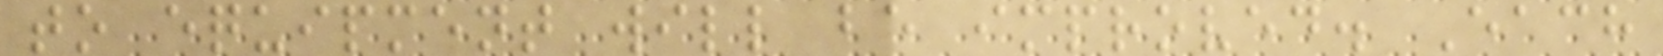to equipment will be improved. Each
